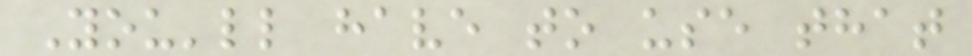You'll have to use that
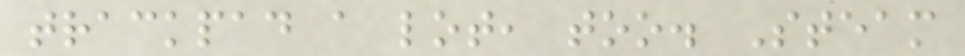trackpad a lot, too. Steam
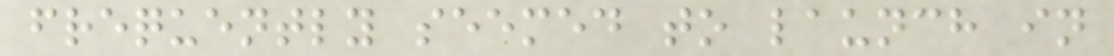frequently seemed to launch in
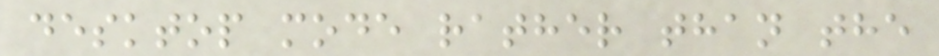desktop mode rather than the
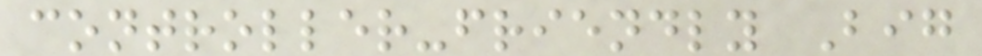controller-friendly Big
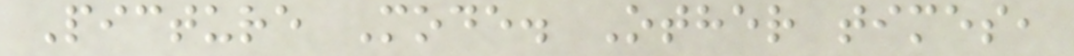Picture Mode. Other times,
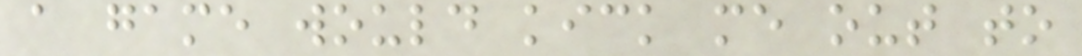a game would kick me out to
